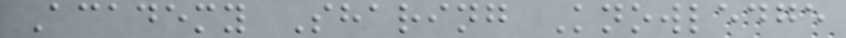Academy Sharing Knowledge
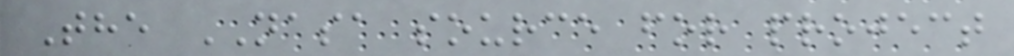The NASA source for project
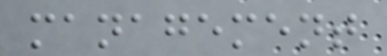management
